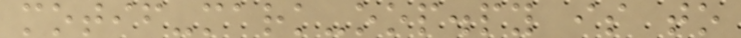motif-mark-oop.py is to
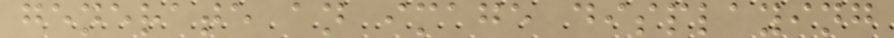generate an image displaying
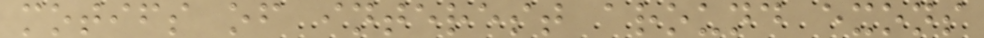motifs of interest around exons
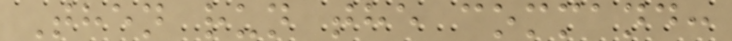Then run the command:
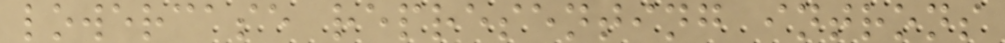lowercase representing introns
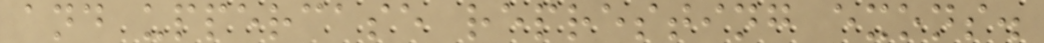and uppercase represting exons.
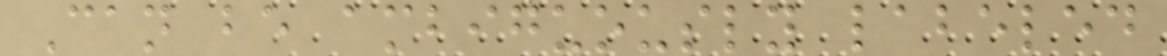Can be ambiguously labeled
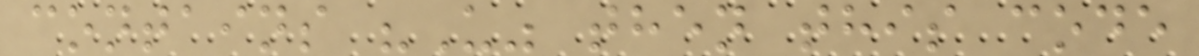contains "U" then this code
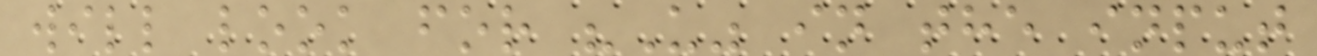will look for "U" in the input
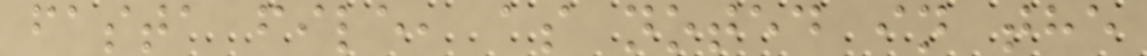fasta file, as noted in the
